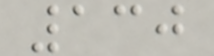130
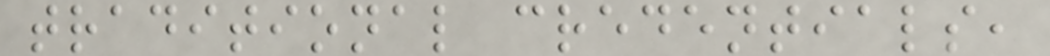traditional credentials,
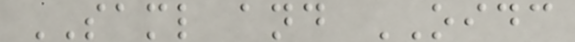SAML and OIDC
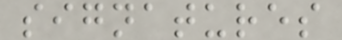signatures
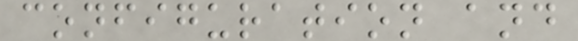configuration and
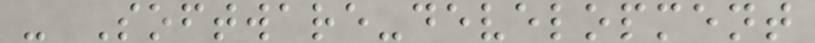- Software-development
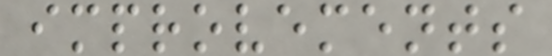improvements
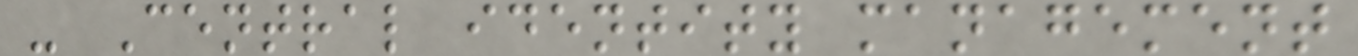- Central identity management
